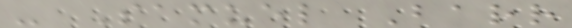- Samuel Barr
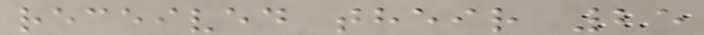received their 25
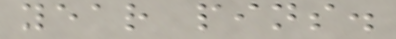year pins.
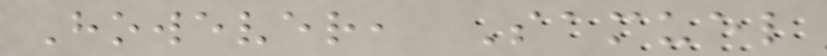However, Samuel
